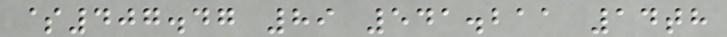$407.47 89 541.211 14th
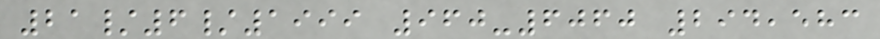21/6/1999 960-6060 294,583
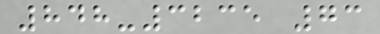848-3235 73
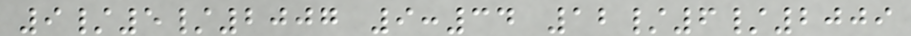9/5/2007 9:34 12/6/2009
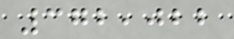372,022
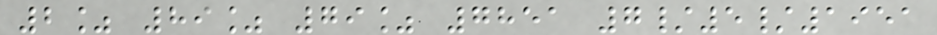2% 89% 79% 7851 7/5/1951
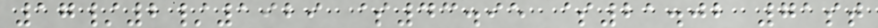17/2/1929 $43.95 $21.02 71st
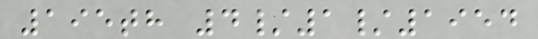195th 4/1/1954
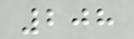208
